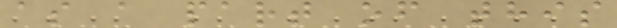as a part of this
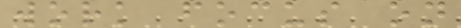work focus on
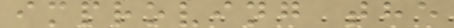improving the
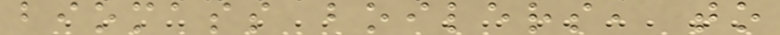biomass boilers, to
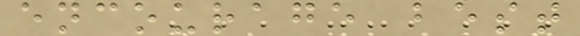encourage best
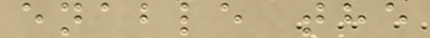enable the
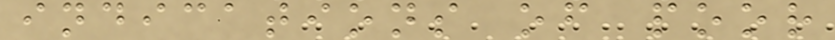indications of poor
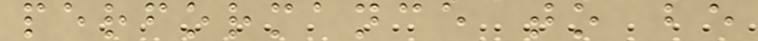performance to be
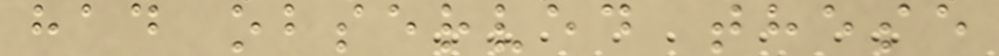had observed these
